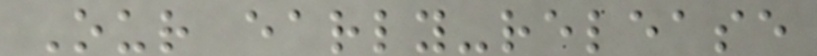Our early-release
